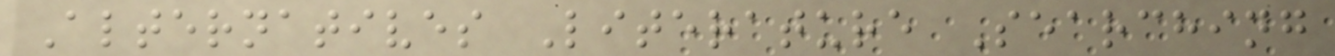Alternatives Literature Searching
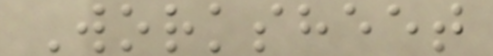Worksheet
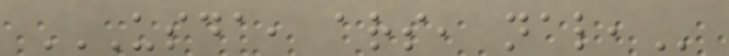USDA, ARS, NAL,
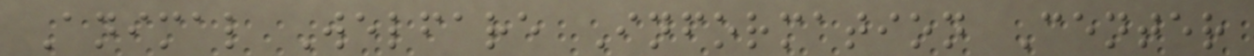Animal Welfare Information Center
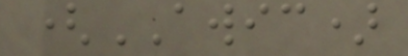(AWIC)
